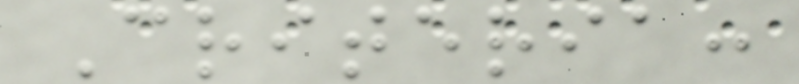Criteria:
